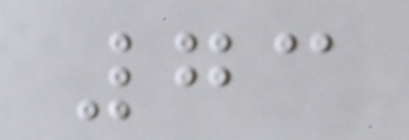73
